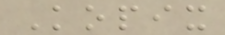Kopix
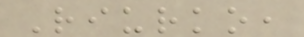Riurko,
